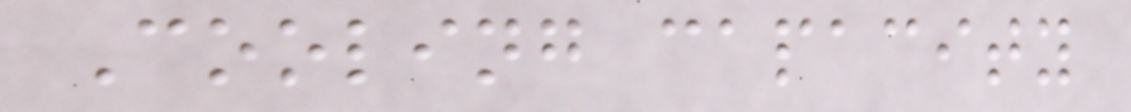Cooling capacity
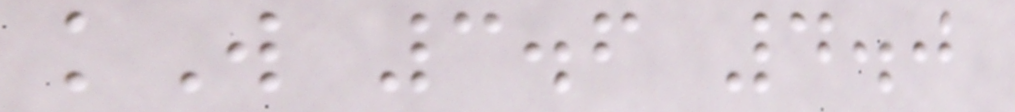kW 3.6 4.0
